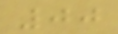00
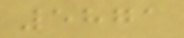5871
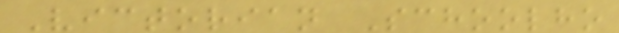Victorian Schoolho
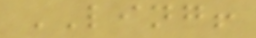LING!
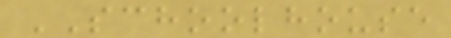SCHOOLHOUSE
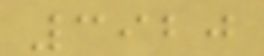3920
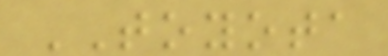TOYOTA
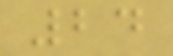24
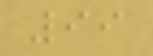99
